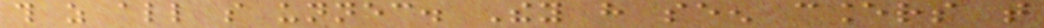this as all so unnecessary. They have seen cancers that
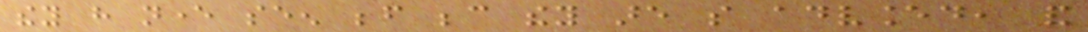they have never seen before because they are so advanced, and
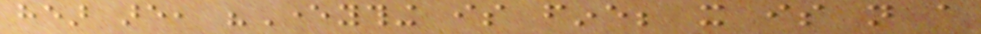hear are, "Everything is fine; it is not a
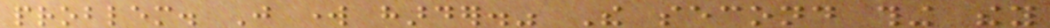problem. Just work harder." The second thing they
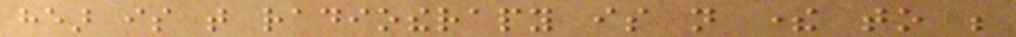hear is that radiotherapy is not there to be
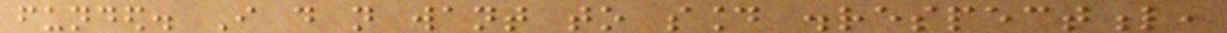funded. I do not want to sound disrespectful,
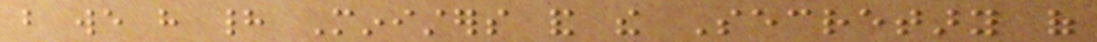but we have had Ministers and the Secretary of
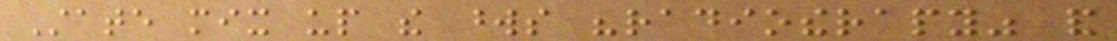State mix up the words "radiotherapy" and
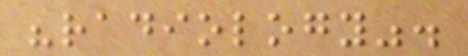"radiology".
